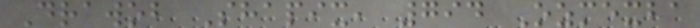Drawob Shapix, 794 Ozmexba
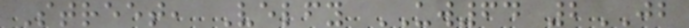Street, Velfy UW64 2JB
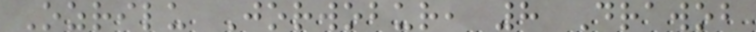Ozrilu Jorwobur, 8 Drawob
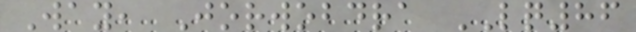Way, Jorwobdra LQ86
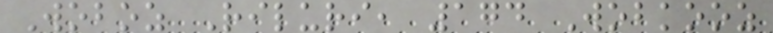Woboz Riluri, 174 Wobkooz
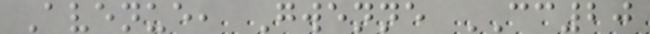Avenue, Gwenne CC20
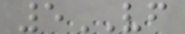5VF
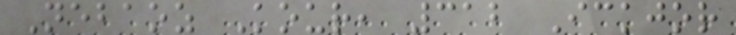Nebaoz Kour, 312 Ickjor
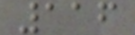116
